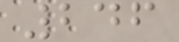246
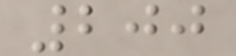200
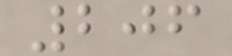206
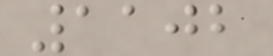1102
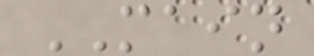MAIN
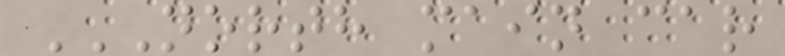NORTH MAIN CAR
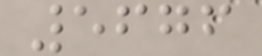5676
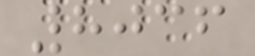8036
